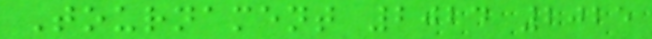Tournament 2024 2025
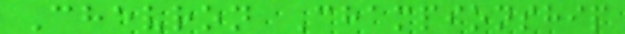Chevron Championship
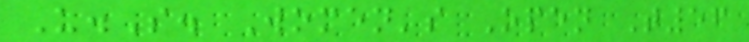U.S. Women's Open T56
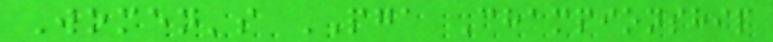Women's PGA Championship
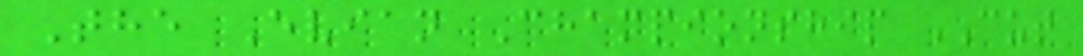The Evian Championship CUT
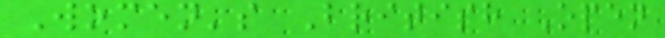Women's British Open
